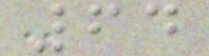64
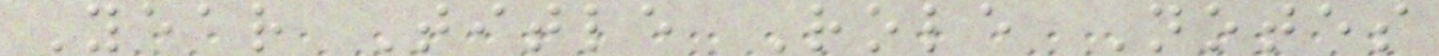Year Title Role Notes
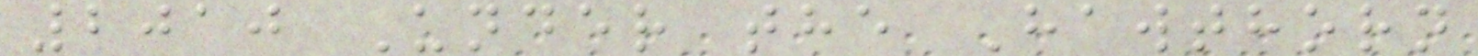2010 Under the Hawthorn
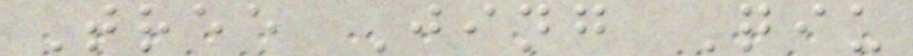Tree Jing Qiu
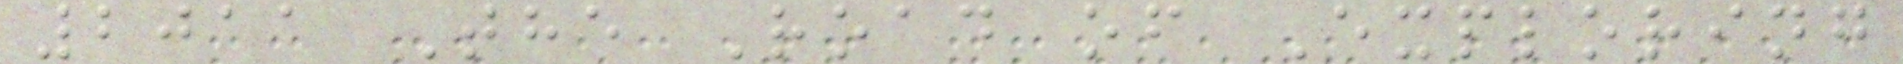2011 The Road of Exploring
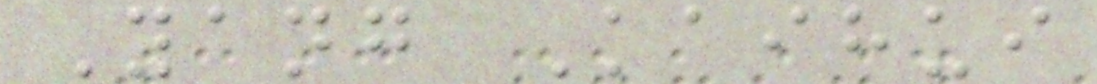Yang Kaihui
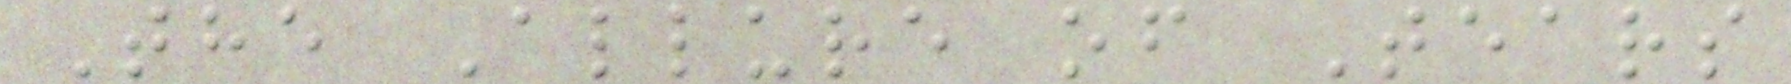The Allure of Tears
